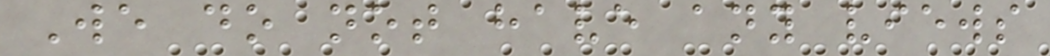We do not have any views
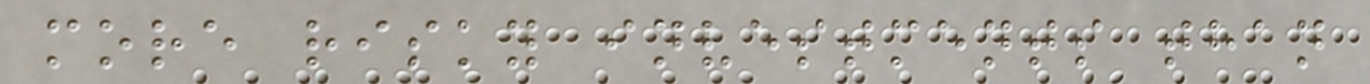more risky investments than
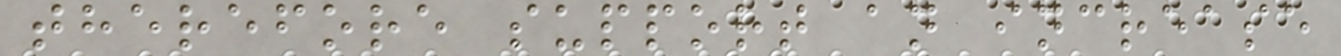therefore support an increase
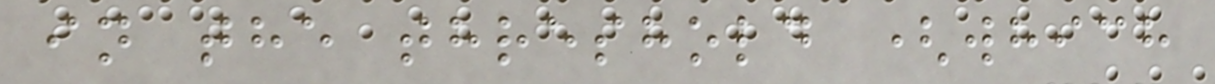in the threshold (which
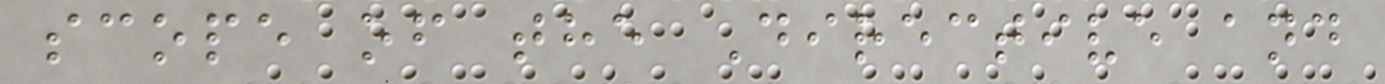scope of the Directive and
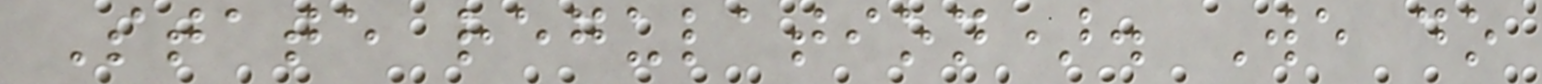State regulation). We do
